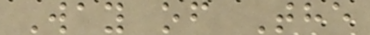Way of The
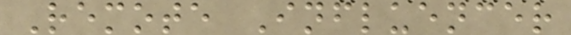Remote Influencer
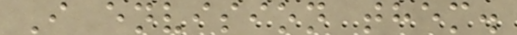I envision them.
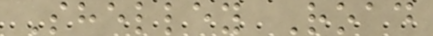Shelley Road
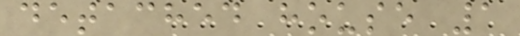detached house 1
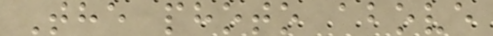The photo above
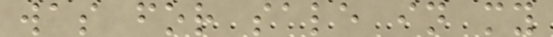was for sale in my
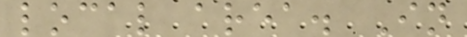local area. In
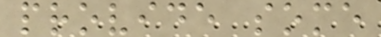provide some
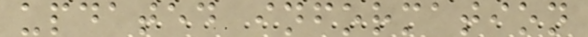updated information
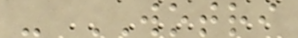- WOTRI
